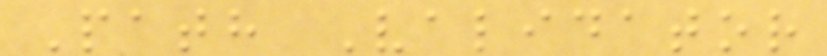Path Validator
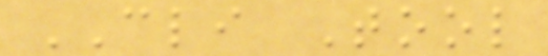CLI Tool
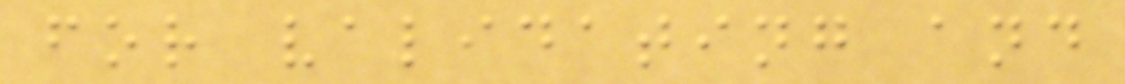for validating and
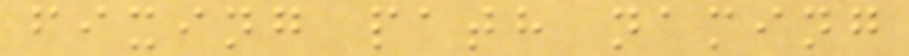fixing path naming
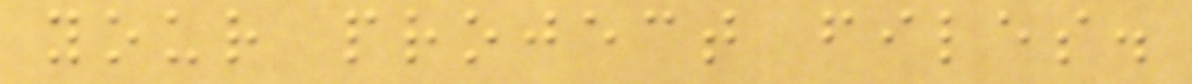your project files.
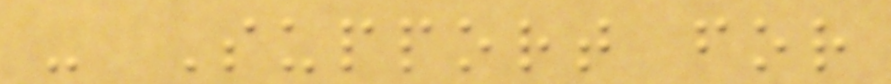- Support for
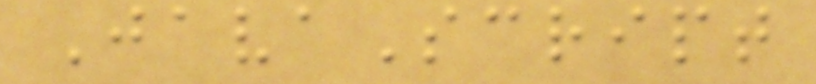JavaScript
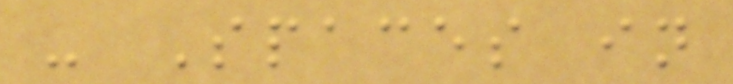- Spaces in
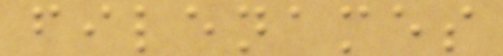filenames
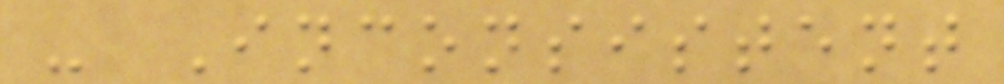- Inconsistent
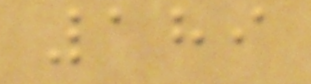189
